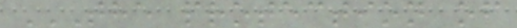THE PROTECTION OF
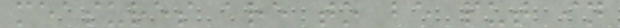measures are to be put in
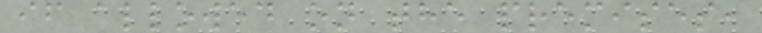if allowed on the premises,
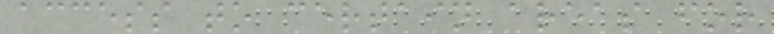access to certain areas for
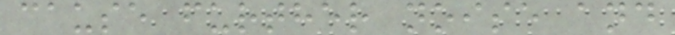cause further noise and
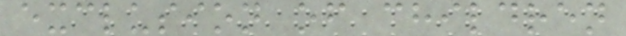exclusion of children
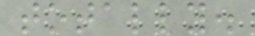totally.
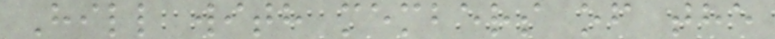Hill with members of the
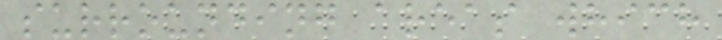surrounding areas which
